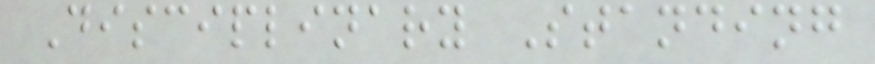Disciplinary Standing
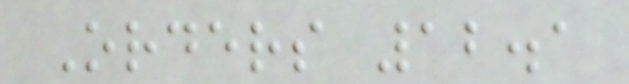Orders 12.1
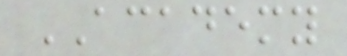ACADEMY
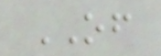OF
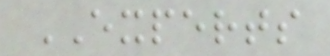EXPERTS
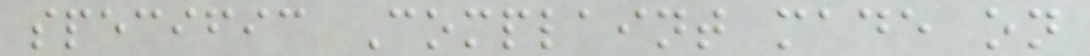specific Complaint made on
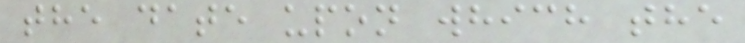the date upon which the
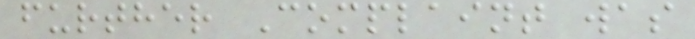further Complaint was
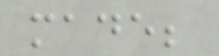made;
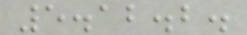5.12.2.
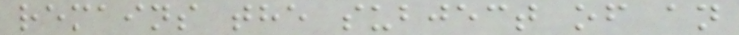remains the subject of an
